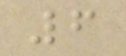6
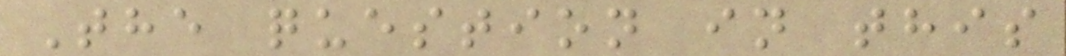The question in this
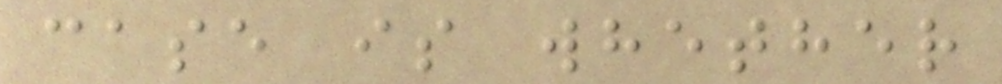case is whether
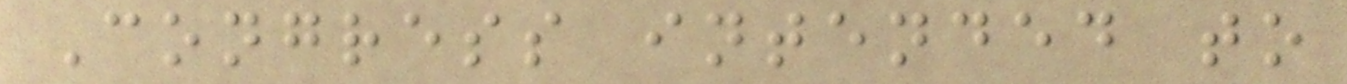Congress intended to
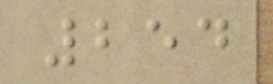254
